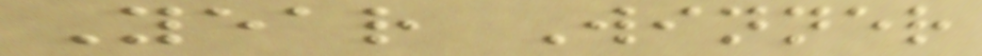Year Winner
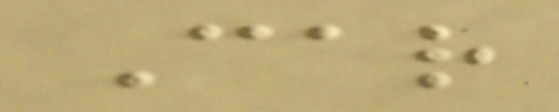Car
